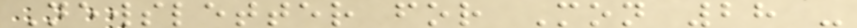Newsletter for Mon 28 -
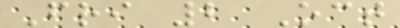Fri 2 Oct
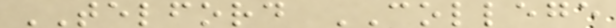TELFORD COLLEGE
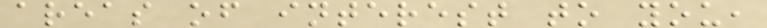areas of interest to you,
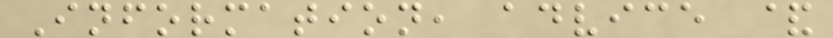Information, advice &
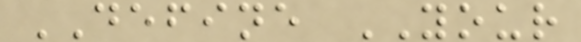DEFINE YOUR
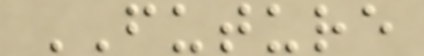FUTURE
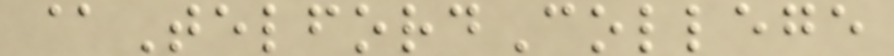@TelfordCollege
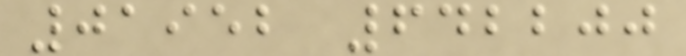01952 642200
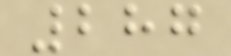287
